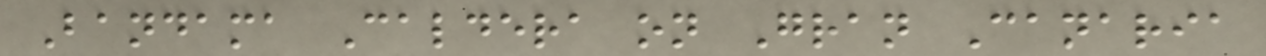Bandama Caldera on Gran Canaria
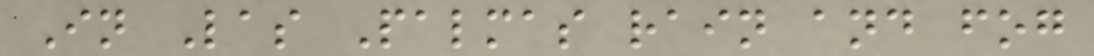In Las Palmas rain and fog
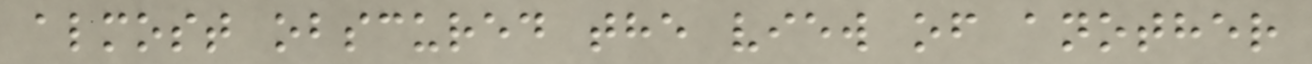almost obscured the view of another
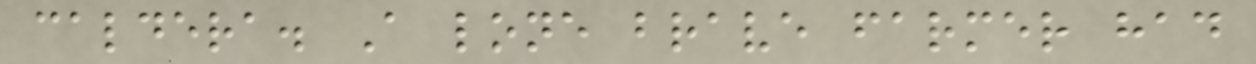caldera. A lone brave farmer had
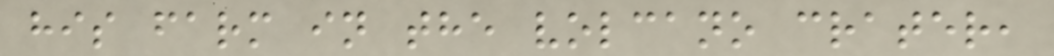his farm in the volcano crater,
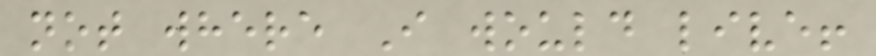not where I would live!
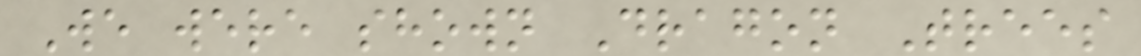We were shown Dragon Trees
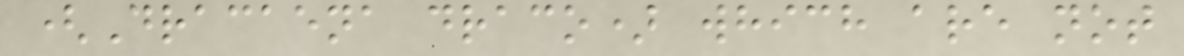(Dracaena draco) which are not
